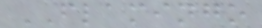FLAMINGO
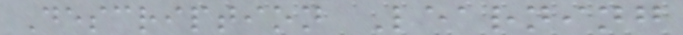Description Learning
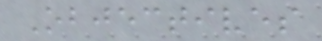Objectives
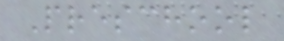Preschool
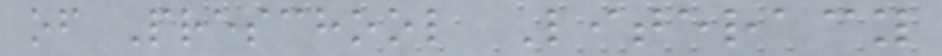of Preschool Literacy
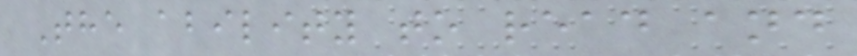The ability to read and
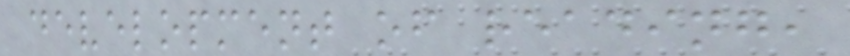development of reading,
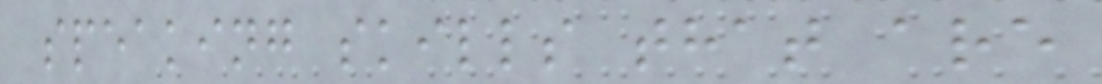speaking skills that are
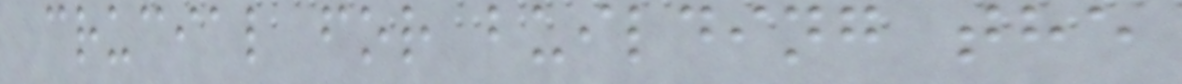crucial for building the
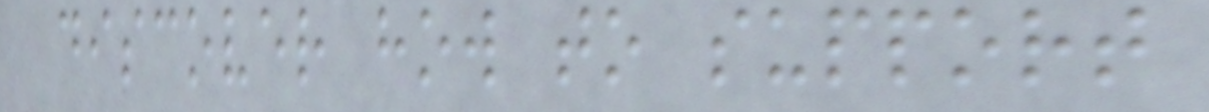discover how to support
